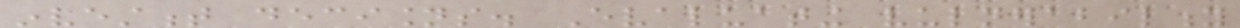investment decisions. Evaluating vulnerability
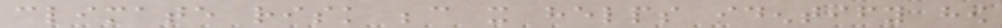climate risk because it helps identify how
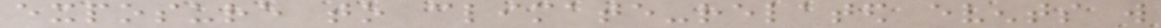exposure to climate-related events will
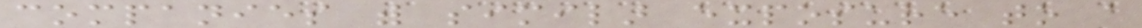companies with similar exposure to a
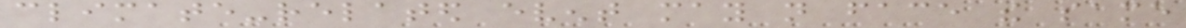climate-related event may not face the same
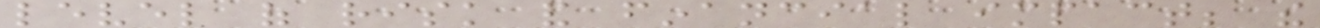level of risk and financial impact; the
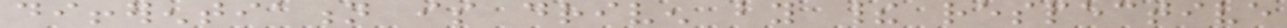differentiation is driven by their respective
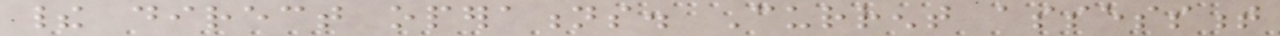their direct operations. Current assessment
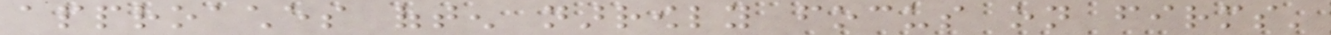approaches often narrowly focus on firms'
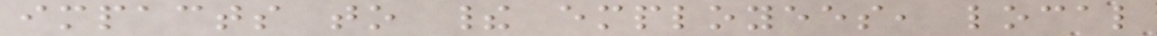impacts to their employees, local
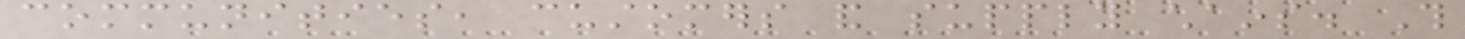communities, customers and supply chains. This
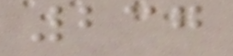237
